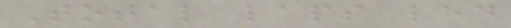Total laps led
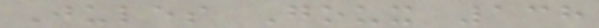Jules Goux 138
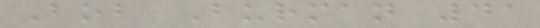Bob Burman 41
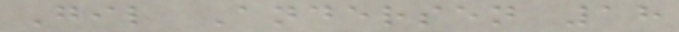Gil Andersen 18
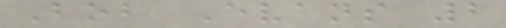Bob Evans 2
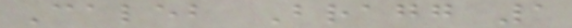Caleb Bragg 1
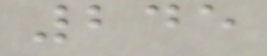245
